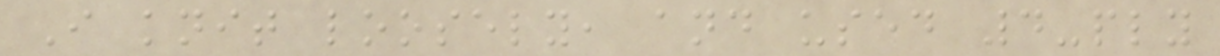I knit loosely, and used 4-ply
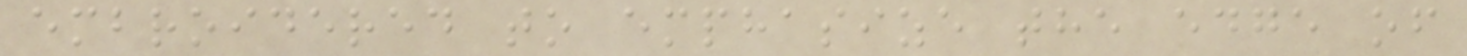embroidered to emphasize the edge of
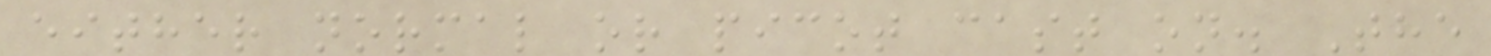either normal or picot cast on. The
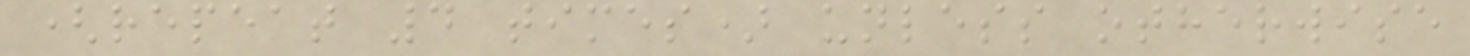(repeat 4 times) unless otherwise
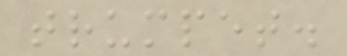trumpet.
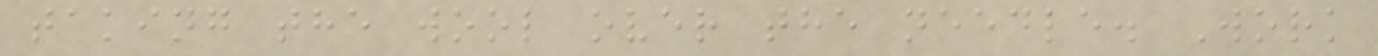taking the wool over the needle. Work
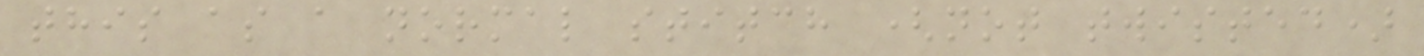this as a normal stitch (not twisted)
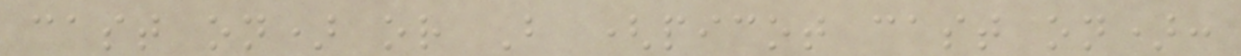cast on) or B (picot cast on):
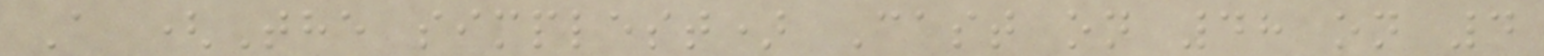A (The simplest) Cast on 48 on 4
